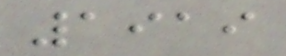1919
